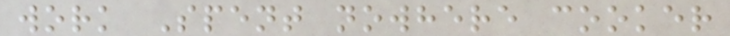work Spent nowhere cooker
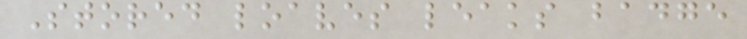Stored loaves leaks badge
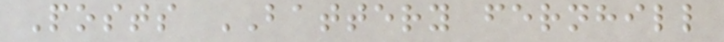Posts BATTERY fernhill
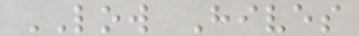LOW Hives
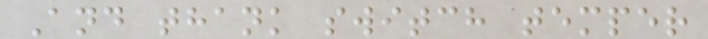And thank switch temper
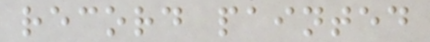record painted
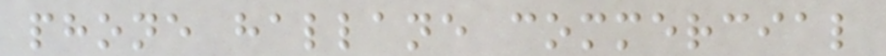phone hallane commercial
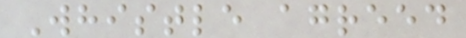Whistle agreed
